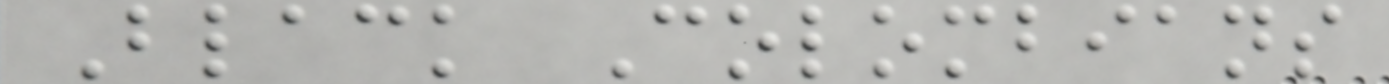Black Colombians
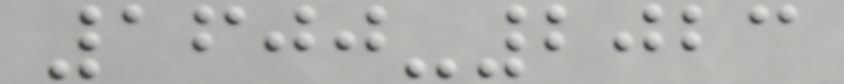1600-2023
